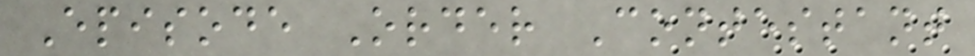Episode Order Contestant
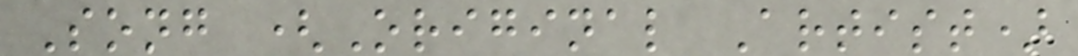Song (Original Artist)
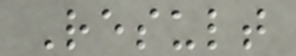Result
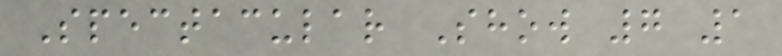Spectacular Show 7 1
